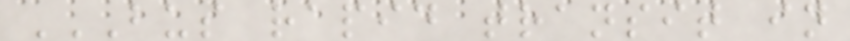BUS RAPID TRANSIT IN
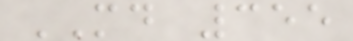MD 355
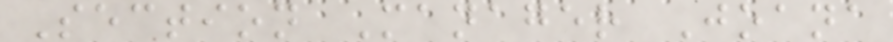Section Manager Joana
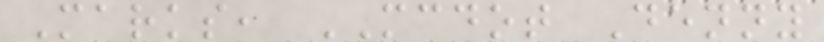Marks, MCDOT Denny
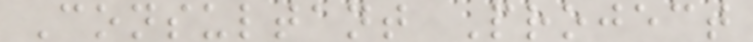Consultant Project
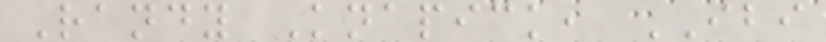Randy Knapick, IBI
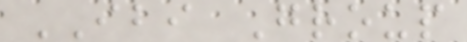IBI Group
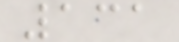131
